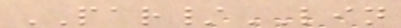PAR/LIN
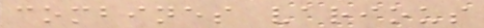combines various
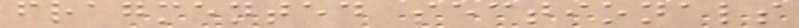fragmented sectionals
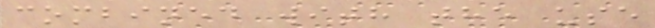combined with the use
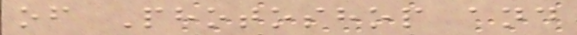of Photoshop and
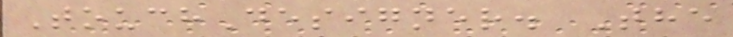TouchDesigner. The
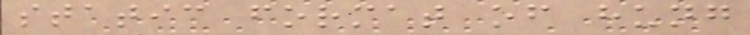static format of hung
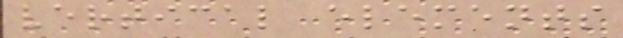vertical elements
